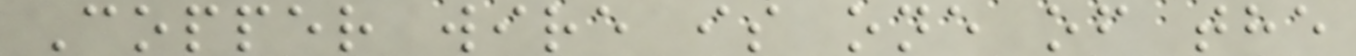Copper wire is one of the
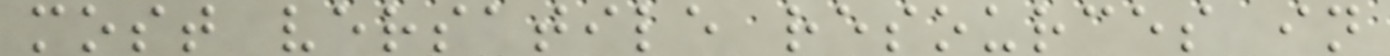most versatile resources in
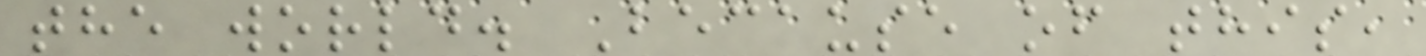the world. Because of this,
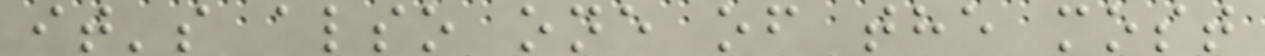it's also one of the most
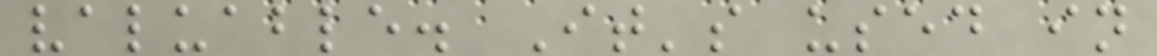valuable. It's used in
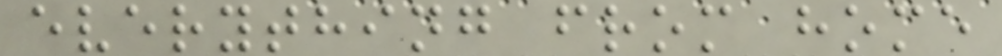everything from home
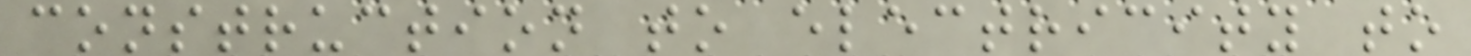construction to electricity to
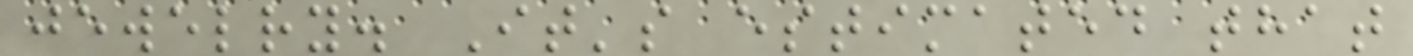jewelry. It's estimated that
